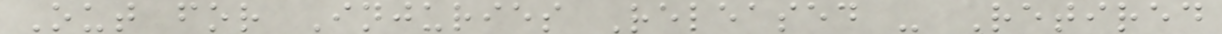Out for Injuries Released - Retired
